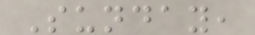Sunday,
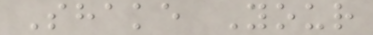Shake Your
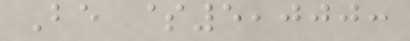Be $5,000:
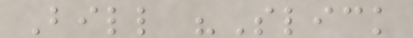Bill "Slick
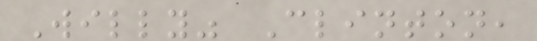Willy" Clinton,
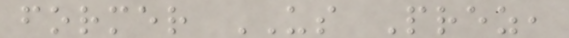former US Prez,
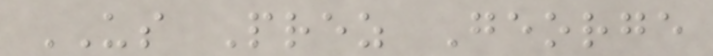US Prez George
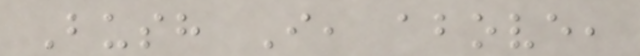Bush I, above,
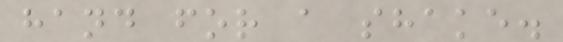hand for a shake.
